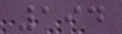194
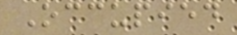Occupied
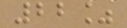22%
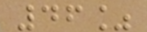46%
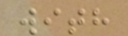with
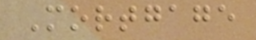Mortgage
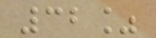32%
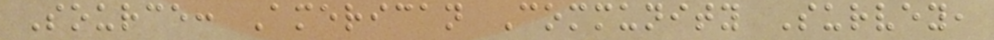Source: American Community Survey,
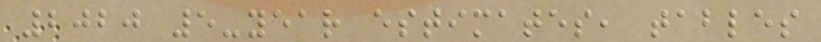2020 5-year estimates, tables
